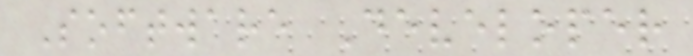Software Developer
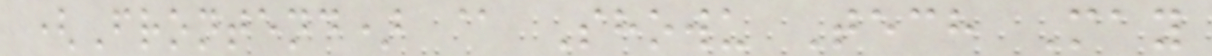(Frontend) @ Showu Tech May
